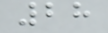28
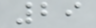29
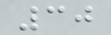30
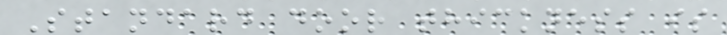Standard door thickness is
